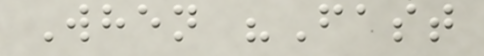When "Fast
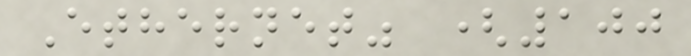Ethernet" (100
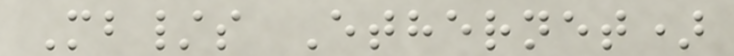Mb/s Ethernet)
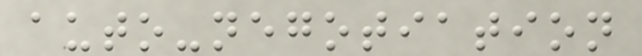auto-negotiation
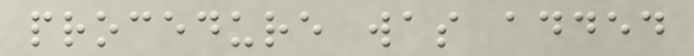procedure was added
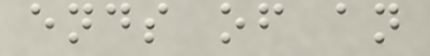ends of an
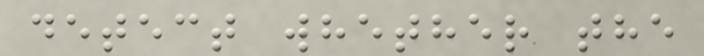detect whether the
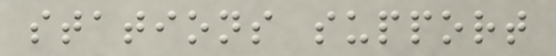stations support
